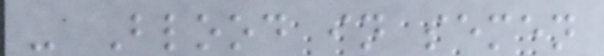- Blood in semen
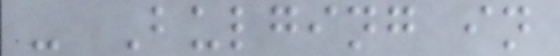- Bulging in
